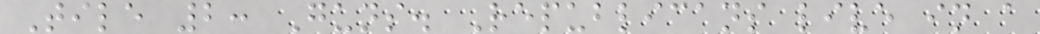Tile 2: Guns. Republicans live in a
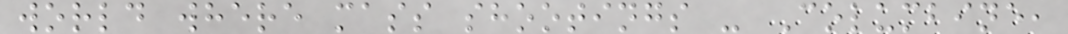world where mass shootings - Columbine,
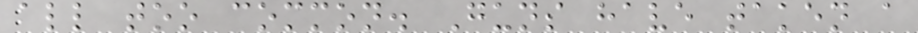all too common. Guns have taken a
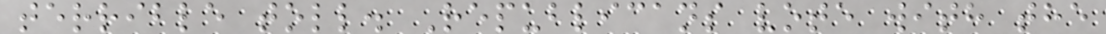terrible toll. Republicans vote with the
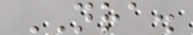NRA.
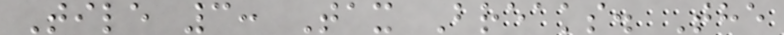Tile 3: Tax Breaks. The
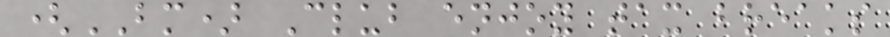(BM) Club enjoy tax breaks
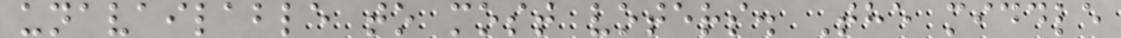unavailable to most voters. The middle
